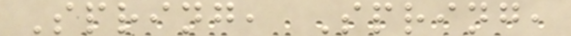Spring, Spring,
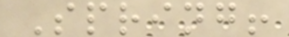Spring!
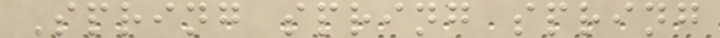Spring spring spring
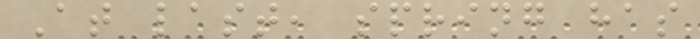At last, spring has
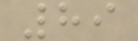89
